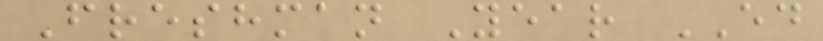Freshman Year ED
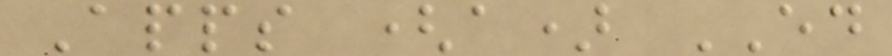Apps (a) ED
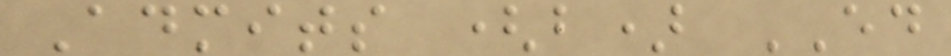Admits (b) ED
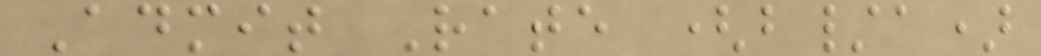Admit Rate (b/a)
